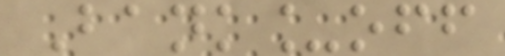Bank_off
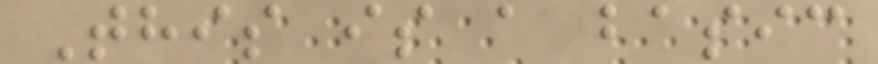This is a basic
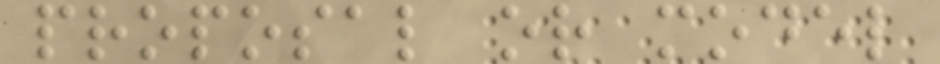proposal or model
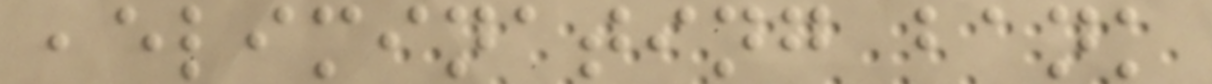,eliminating bank
